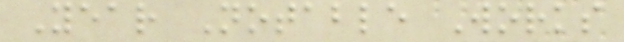Year Notable Works
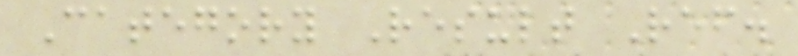Category Result Ref.
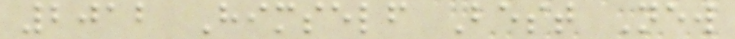2012 Himself Best New
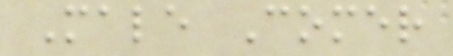Male Comer
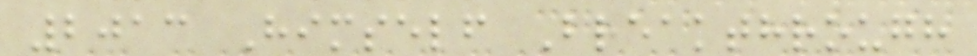2013 Himself Breakthrough
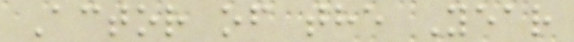Actor of the Year
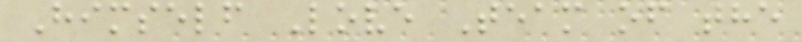Himself Love Team of the
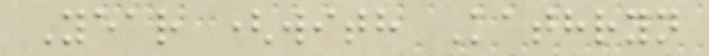Year (with Kathryn
